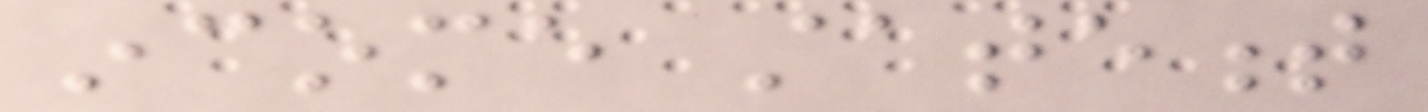income statement
